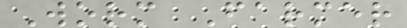Worm Farmer
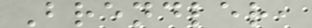Brendler,
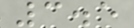3.5
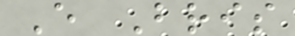E Bris
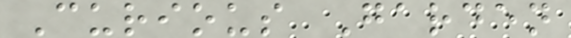Curious Garden
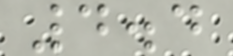4.4
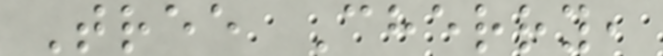Tree Cherry,
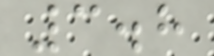3.8
